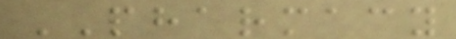PHARMACY
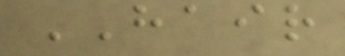HAIR
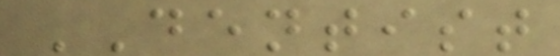DENTIST
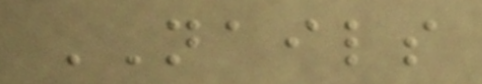NAILS
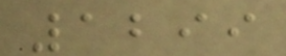1299
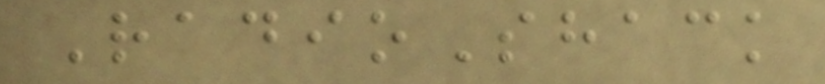RadioShack
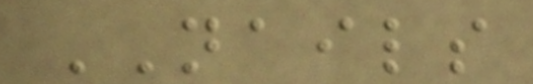NAILS
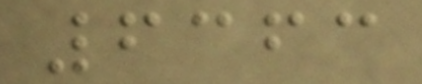6363
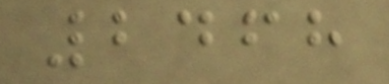2468
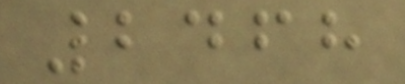2468
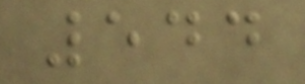544
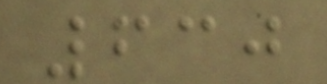630
